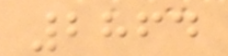2864
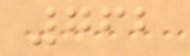762
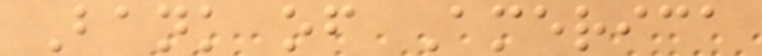Bank of America
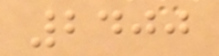2400
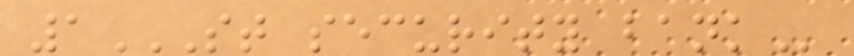1ST SECURITY BANK
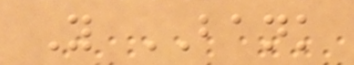Y BANK
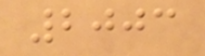2003
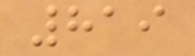819
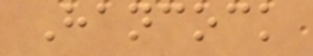Hancock
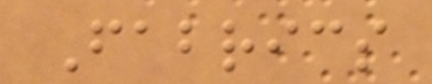Fabrics
